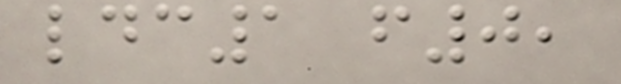ldc1 f0,
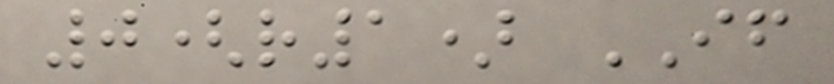0(r1) IF
